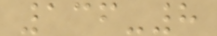136-8
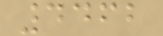4462
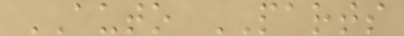AUTO PARTS
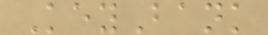KeyBank
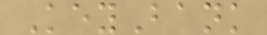KeyBank
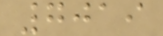7019
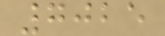7025
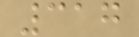317
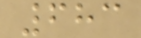683
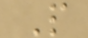P
